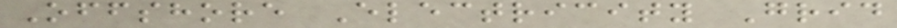Offshore Electricity Grid
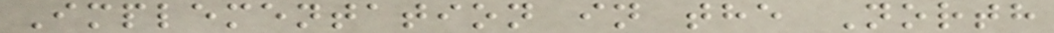Implementation in the North
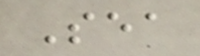Sea
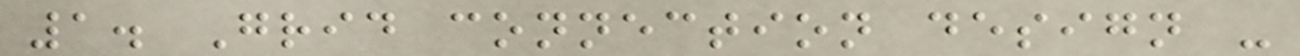1. Grid connection design -
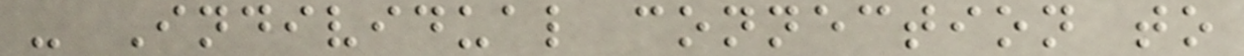- Individual connection to
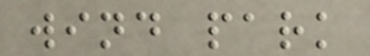wind park
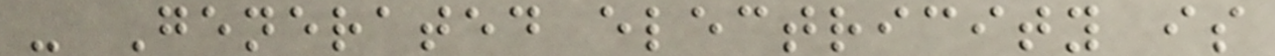- Generated electricity is
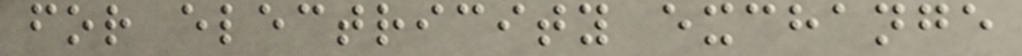for electricity exchange
